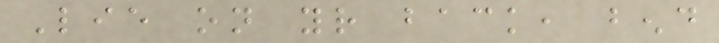Lie on your back, bend
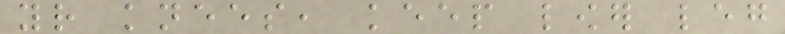your knees, keep lower leg
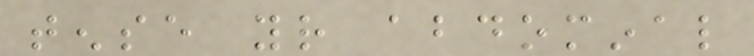tense your abdominal
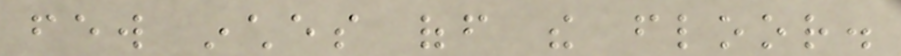few inches off the floor.
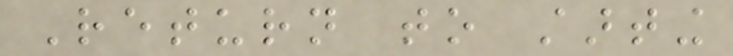Return to starting
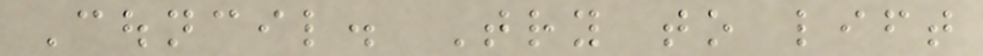Council. Try to lift
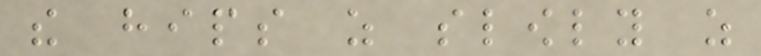the hips as slowly as
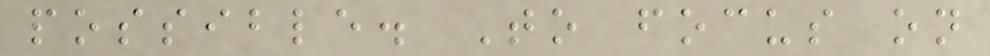possible. To focus on
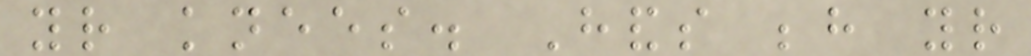your knees. Hands behind your
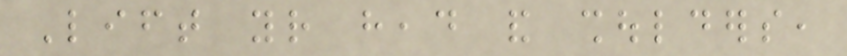Lift your head and shoulders,
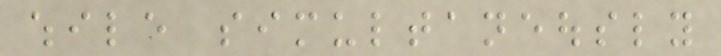while simultaneously
